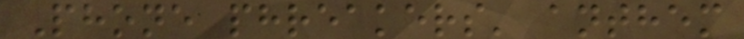Phone phreakers' anthem
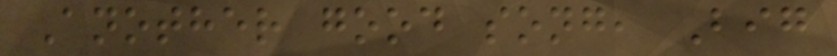Another good song, Big
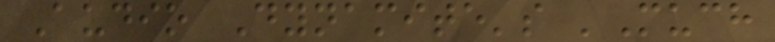Audio Dynamite's 'Much
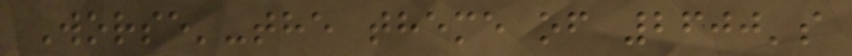Worse'-the theme of 2600's
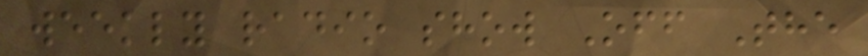weekly radio show Off The
